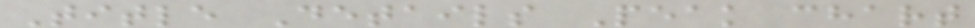Title Details Peak chart
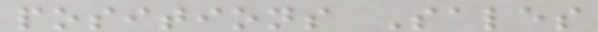positions Sales
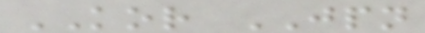KOR JPN
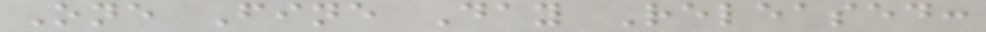One Fine Day Released:
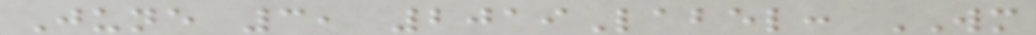June 3, 2019Label: WM
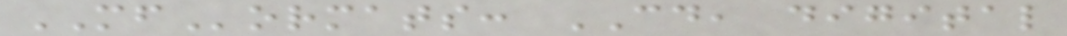MFormats: CD, digital
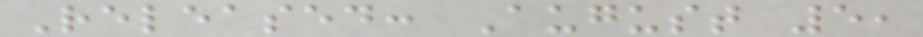Released: August 5,
